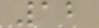12
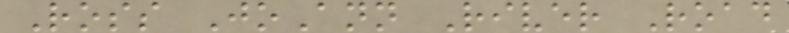Ross JoAnn River Road
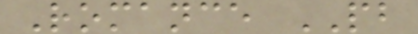Romance PB
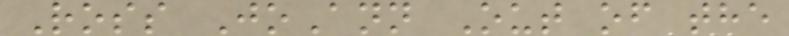Ross JoAnn Out of the
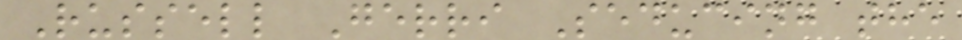Russell Gerri Seducing the
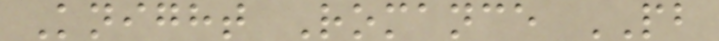Knight Romance PB
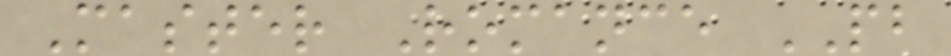Master Romance PB
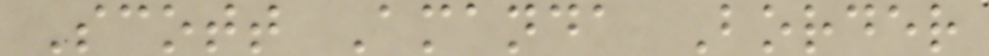Scott Amanda Border
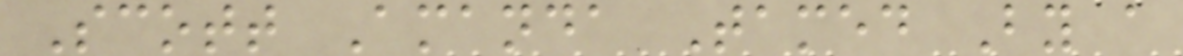Scott Amanda Tamed By a
